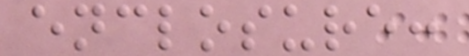enclosure:
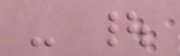- |
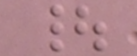|
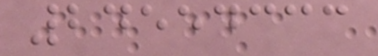24554333
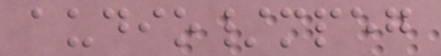audio/mpeg
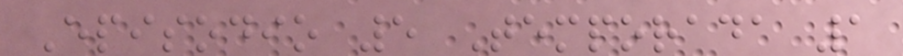Episodio 5 Temporada 1
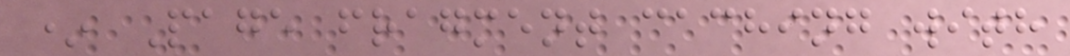* Page fragment caching with
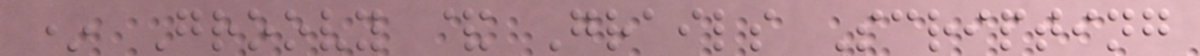* Groovy & Grails Scripting
